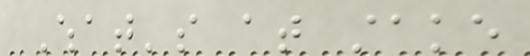What's at stake
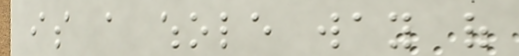is a whole way of
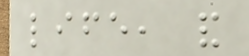life, and
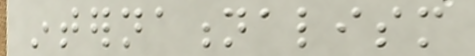internationalism
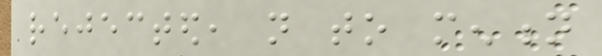rejected, not to mention
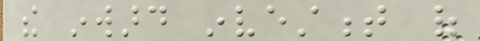the inward investment of
